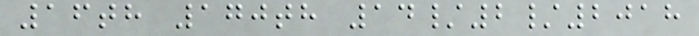16th 170th 14/2/2018
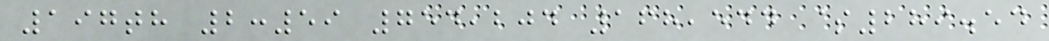197th 2:59 754,204 168,544 $289.54
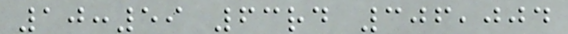10:59 63rd 306,004
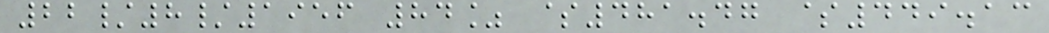22/8/1956 84% $481.47 $449.13
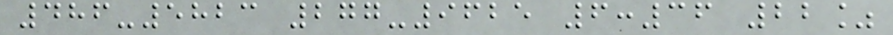486-5823 277-9625 6:36 22%
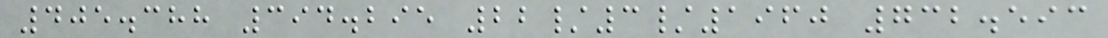405.388 394.295 22/3/1960 732.593
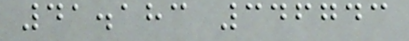41.183 346743
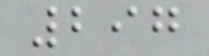297
